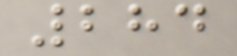284
